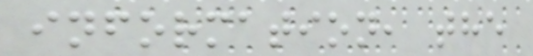information, the
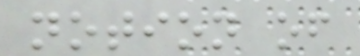notion of
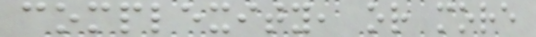complexity, or more
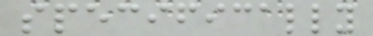specifically
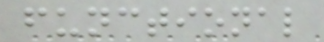functional
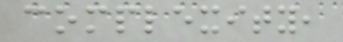complexity,
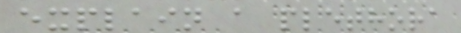explain a plethora
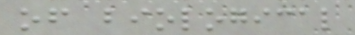of biological
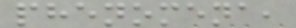phenomena,
